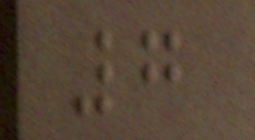7
